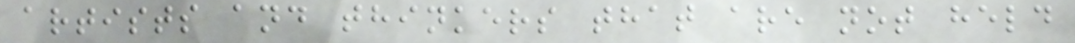artists and thinkers that are not held
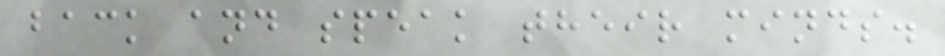back and speak their minds.
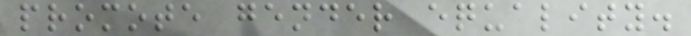promote gender equality.
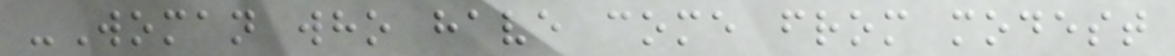-Woman who have come from modest
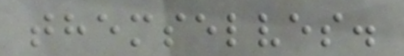themselves.
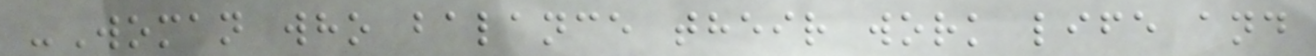-Woman who balance their work life and
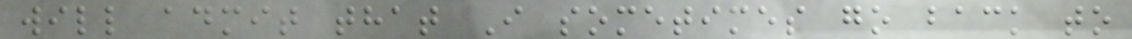will admit that I sometimes go back to
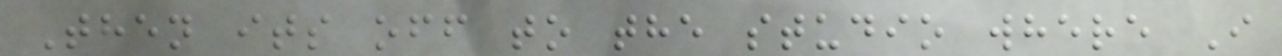Then its off to the studio where I
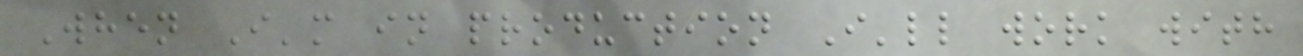When I'm in production I'll work with
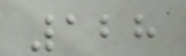128
